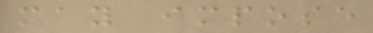may impose
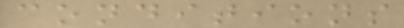conditions
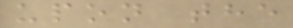upon the
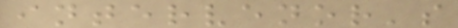intervenor's
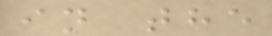in the
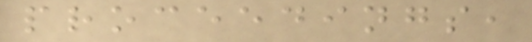proceedings,
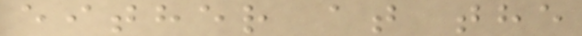either at the
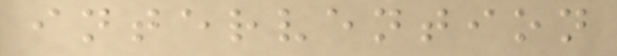intervention
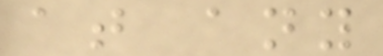at any
